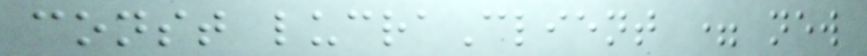const lucraClient = new
